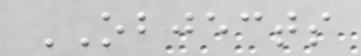OBJECTS
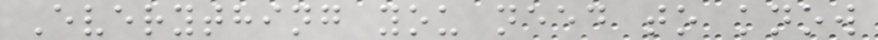Everything you need to know
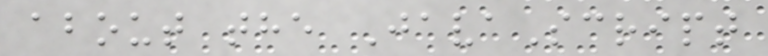about the JavaScript
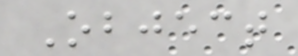Object
